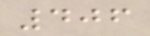406
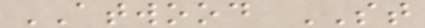ATWOOD ST
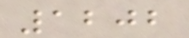1202
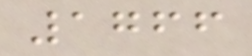1766
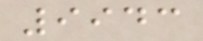9943
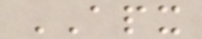APX
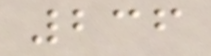236
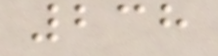238
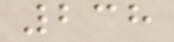238
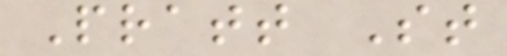Pratt St
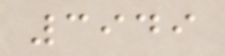3949
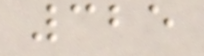325
